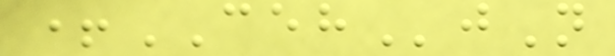+CEHjN
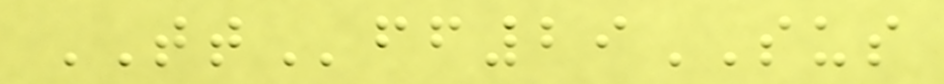TTff29SUS
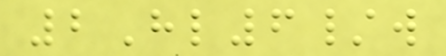2Hl6/w
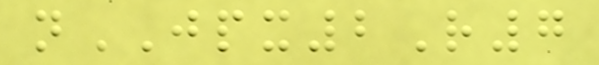nJPX2R7
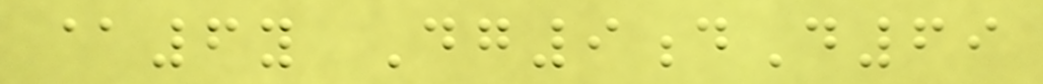@6y Dg9dD69
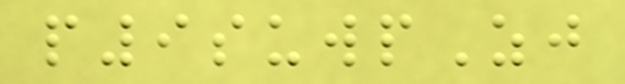p9suwpZj
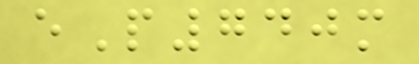eP740m
